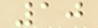10
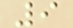9
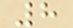8
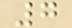7
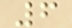6
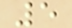5
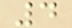4
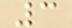3
